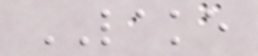LAKE
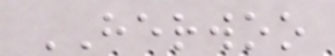HERWOO
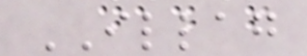ILLAG
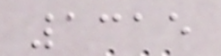1315
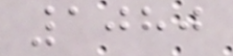1080
